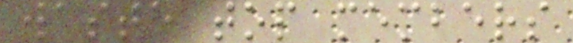waste top members
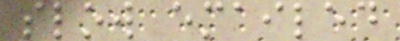slow emailed
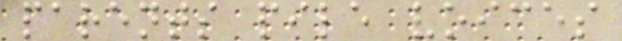parents pile voices
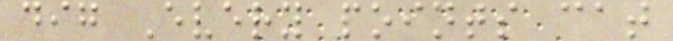dig Every points cat
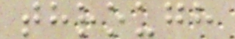through
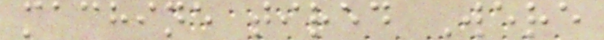machine tired Were
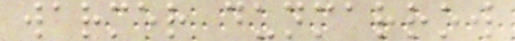warmer dunmarrow
